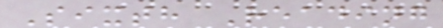Sixth Reading
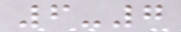6-7
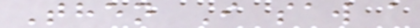Then I saw a
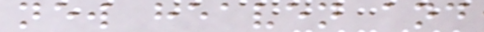new heaven and
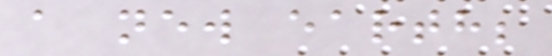a new earth;
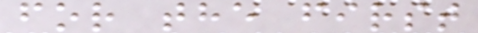for the first
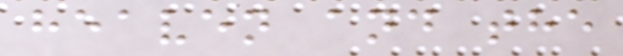heaven and the
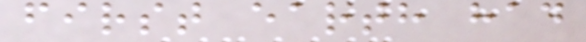first earth had
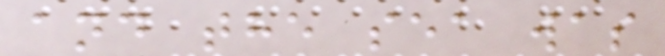and the sea was
